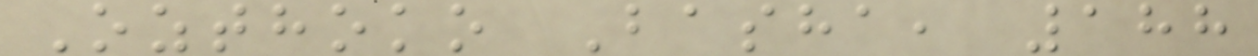Ozthoko Basha, 188
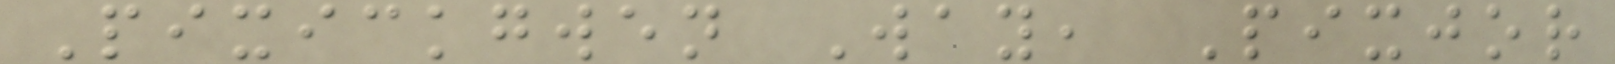Pixickgwen Way, Pixjor
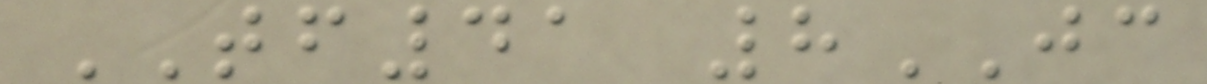TF41 8JC
